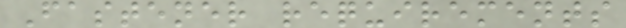Fastener requirements
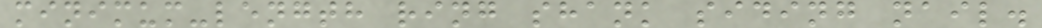minimum-length ring shank siding nail.
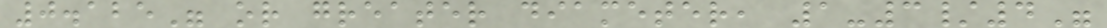0.125" or greater diameter, 1-3/4"
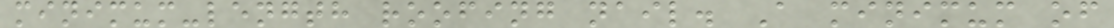minimum-length roofing nail. A minimum of
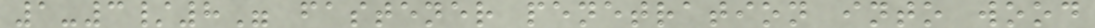1-3/8" fastener penetration into wood
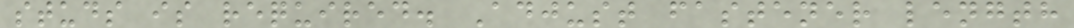studs is required. Adjust fastener length
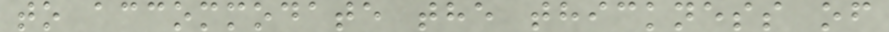to accommodate the thickness of
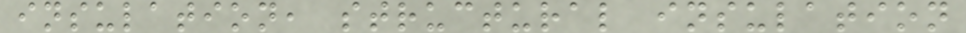insulation, structural insulation
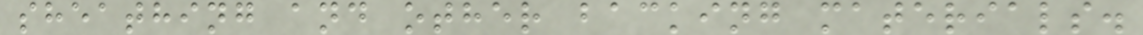sheathing and other backing materials.
